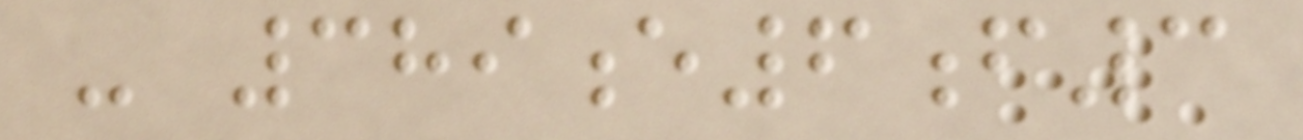- 389e6f3
